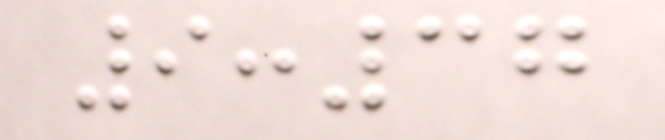9:37
